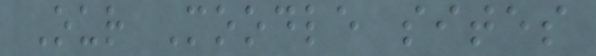Our Moodle sites
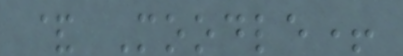& Moodle+
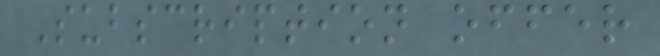Subscription offer
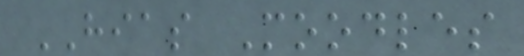HIAS Moodles
